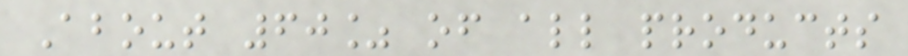About 60% of all products
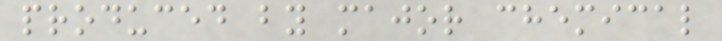produced by major chemical
